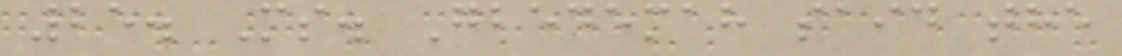25. Ms. Gbedemah said the
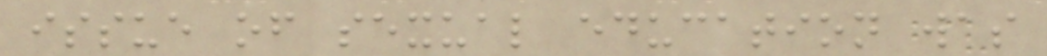issue of sexual education was
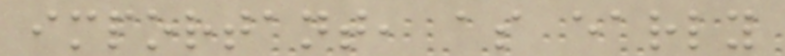important, as early
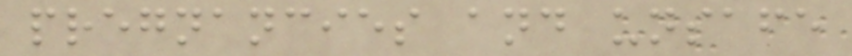pregnancies and unsafe
